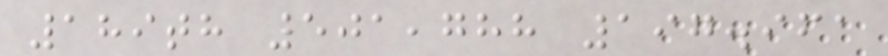189th 501,788 197.961
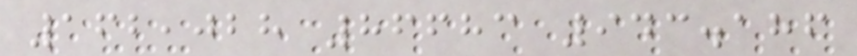162,028 86683 943.186
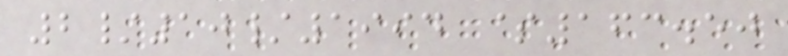2/10/1994 $163.50
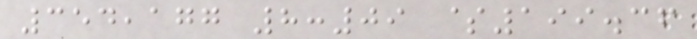354,177 8:09 $199.36
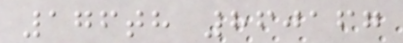176th 860167
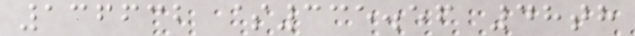136632 $335.56 48th
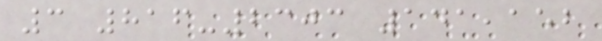3 816-2303 141,152
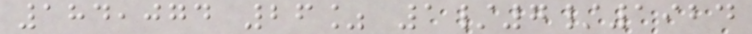184,074 26% 1/7/1924
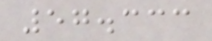57.333
